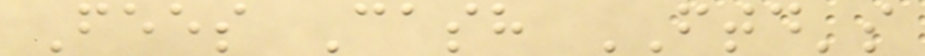Fees Cash FTD's
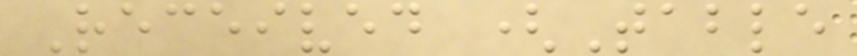Received (Table
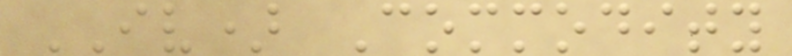IV) Commodity
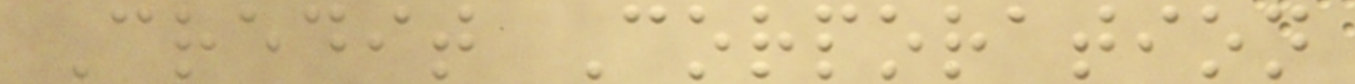Credit Corporation
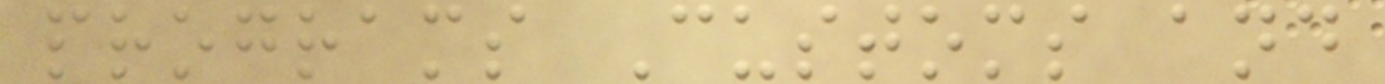programs Customs and
